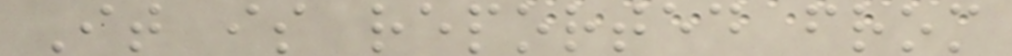It is reported from
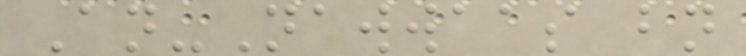An-Nawwaas bn
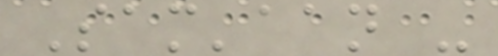Sam'aan -
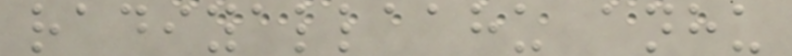radiyallaahu anhu
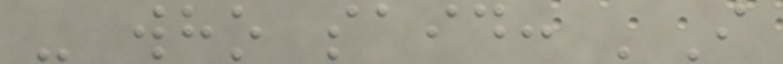- who said: 'I
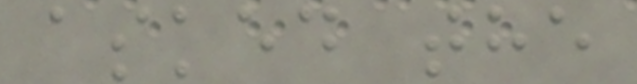asked the
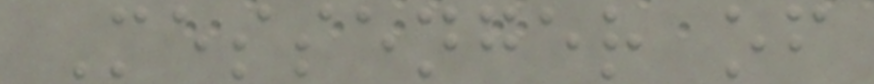Messenger of
